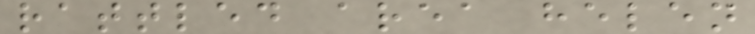rattled area helen
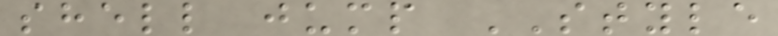shell jump STYLE
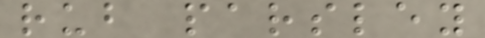rub parsley
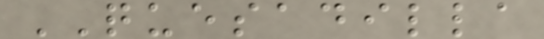QUESADILLA
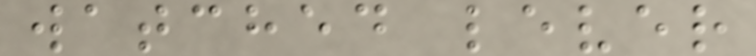watched lever
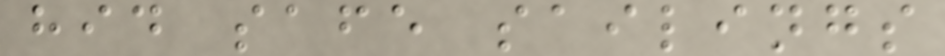hid safe sailings
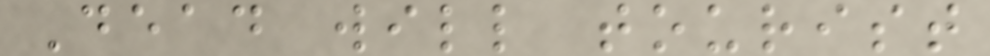Dead will tourist
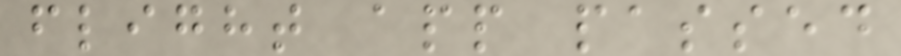flight app passed
